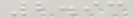2.93
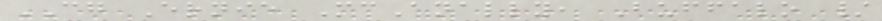CG Ernie McAnally, Buffalo /
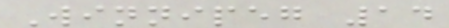Winnipeg 14
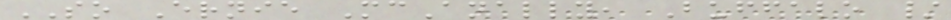SO Ernie McAnally, Buffalo /
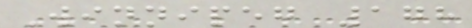Winnipeg 178
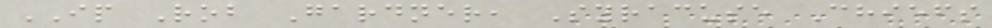IP Rob Gardner, Syracuse Chiefs
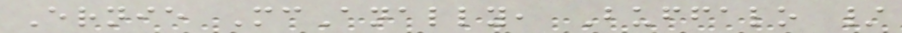Ernie McAnally, Buffalo /
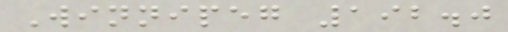Winnipeg 192.0
